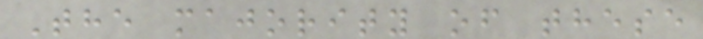The majority of these
